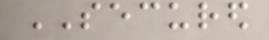SECURED
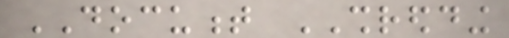DOCUMENT SHREDDING
